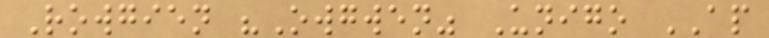Rowgien "Owgwen" Unigo AP
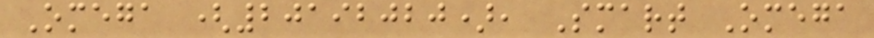Omega (20192020), Smart Omega
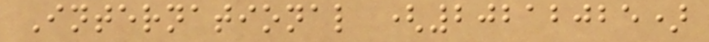International (20212025)
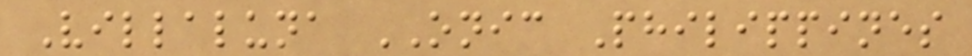Villaluna ONIC Philippines
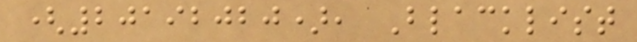(20192020), Blacklist
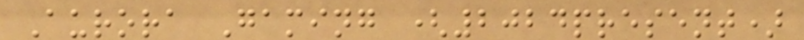Aurora Gaming (2024present)
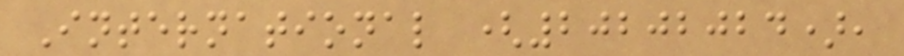International (20202024),
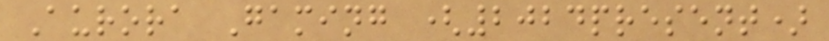Aurora Gaming (2024present)
